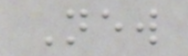New
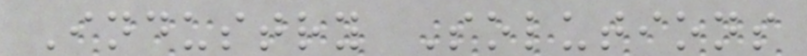Industry Solutions
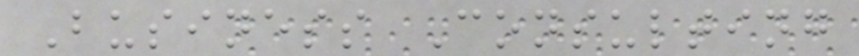Business Consulting
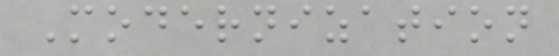Modernization
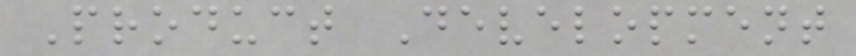Product Development
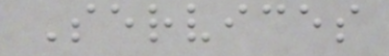Services
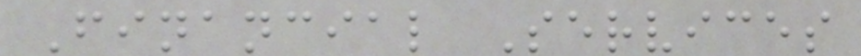Financial Services
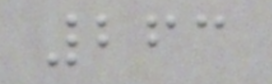263
